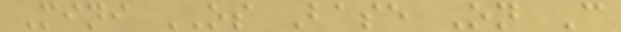Mini OS Base On C
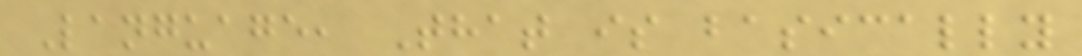Language, That is basically
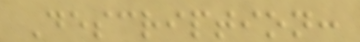Description:
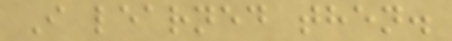I learned then.
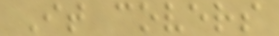It covers
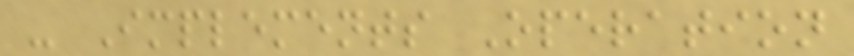- Implements Operation
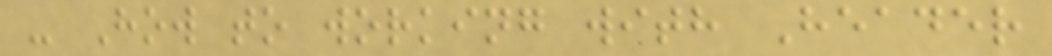- How to working with Header
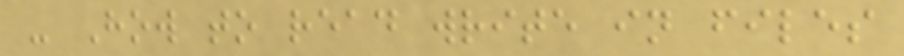- How to read write in files
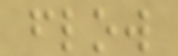flow
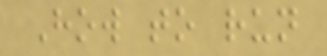How to run
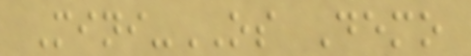Mini-OS Demo
